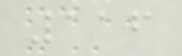116
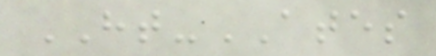HT-ATES
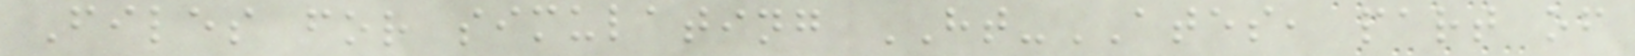Files for simulating HT-ATES, part of
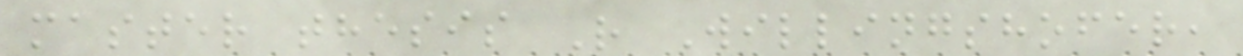master thesis R Willingshofer,
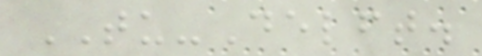TU-Delft.
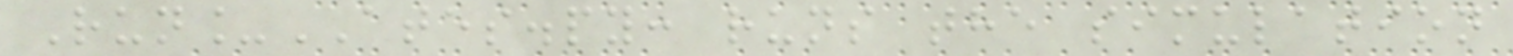Run_ATES.py: runs the simulation
